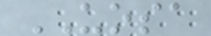UOSA
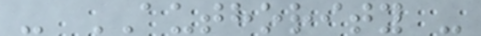- AUTHORITY -
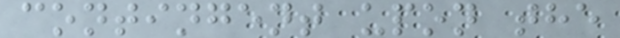contingent upon the
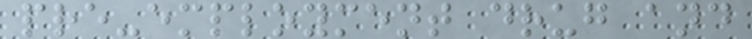pre-employment drug and
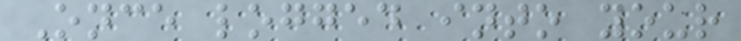Once logged into your
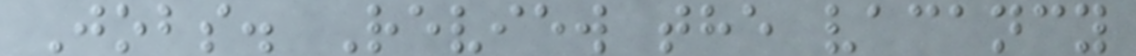Jobs. Review the vacancy
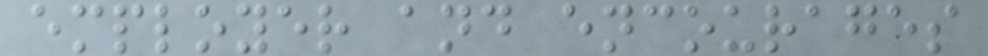employer and encourages
